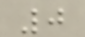0
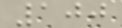100
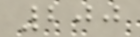200
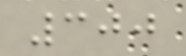300
